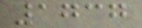1737
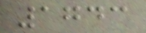1743
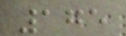175
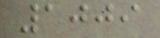1009
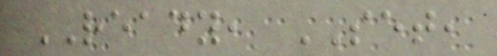READY, SET,
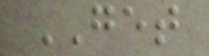GET
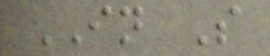IN S
